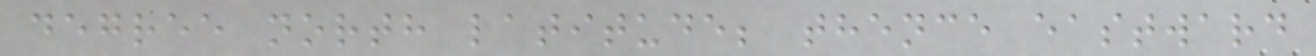degree north latitude; thence eastward
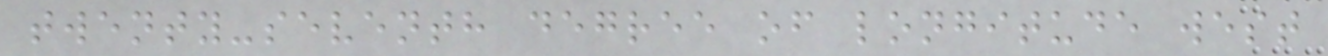twenty-seventh degree of longitude west
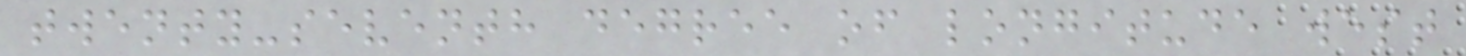twenty-seventh degree of longitude west
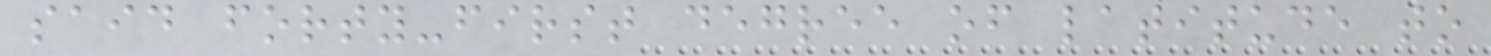said forty-first degree of latitude to
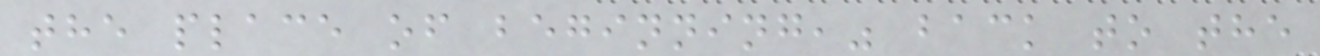the place of beginning," back to the
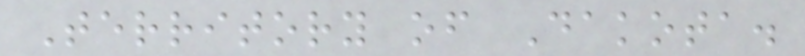Territory of Dakota.
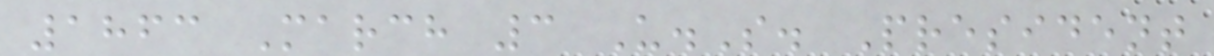1863 March 3 U.S. President
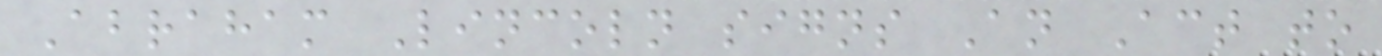Abraham Lincoln signs An Act to
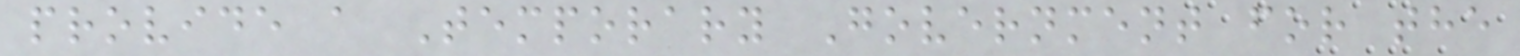provide a Temporary Government for the
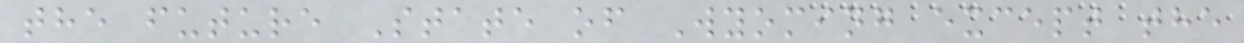the future State of Wyoming except the
